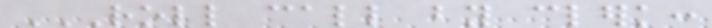ROLL CALL BY CLERK:
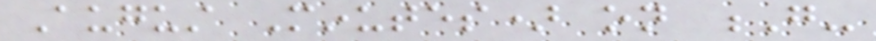August Minutes) on G-
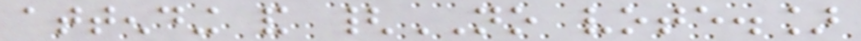attending and {NO vote.]
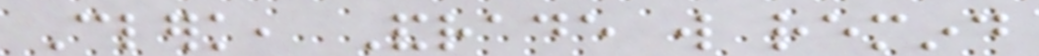Clerk, Andrade will remind
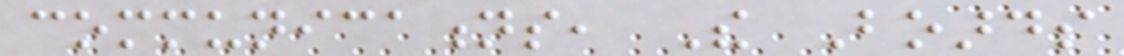communications, The Boards
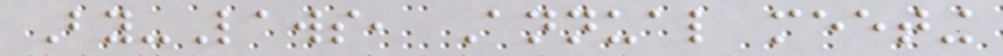By-Laws, Annual meeting
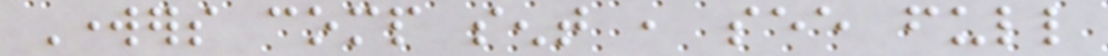Workers comp sent , see full
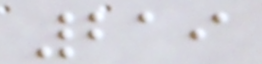219
